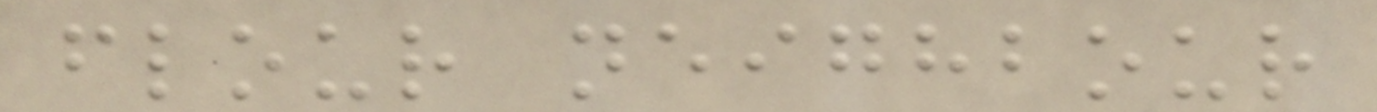flour neighbour
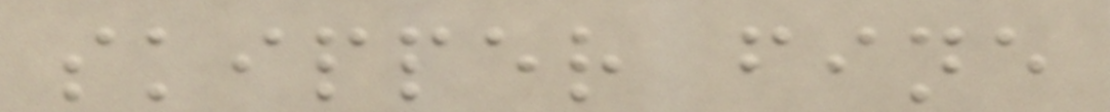skipper fine
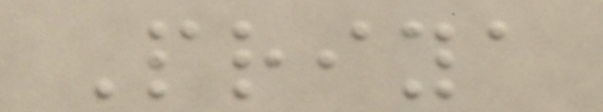Priya
